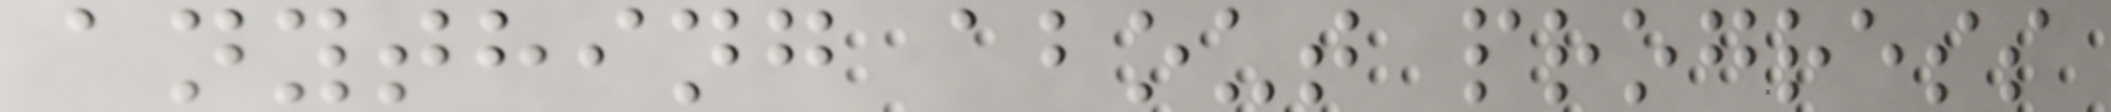anything about progress
